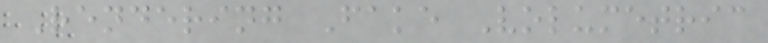Rendering Fake Volumetric
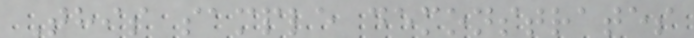This sample demonstrates
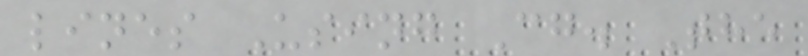lines Using Cg. The
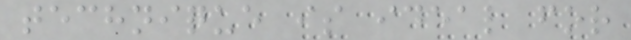technique is ideal for
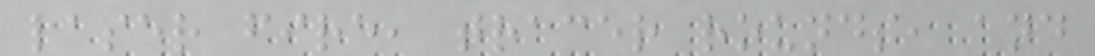laser fire, tracer rounds, and
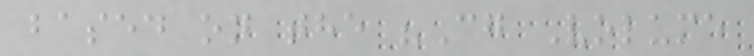based on the "Cg Volume
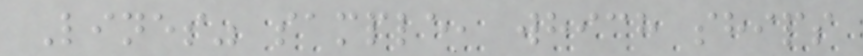Lines" sample, which ships
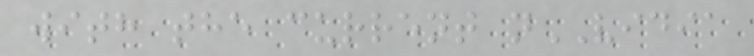with the current nVIDIA
